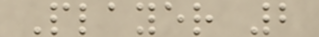Player 2
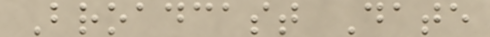Broadcast Date
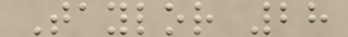Taylor 28
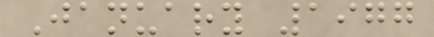January 1977
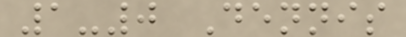1-0 Dennis
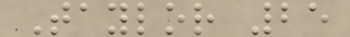Taylor 25
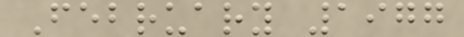February 1977
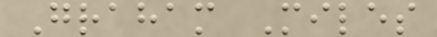Graham Miles
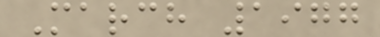March 1977
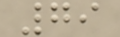79
